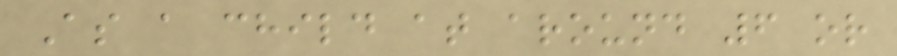As a child at around 6 or
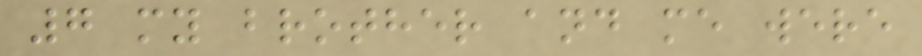7 my brother and me were
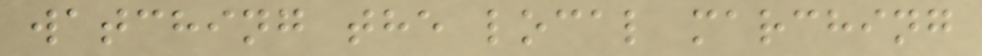watching the local marching
